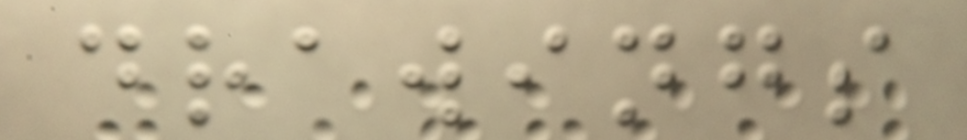drawings
